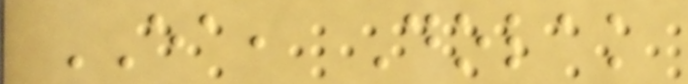EA, Dolak
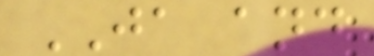JA and
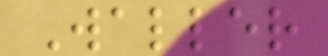Waller
